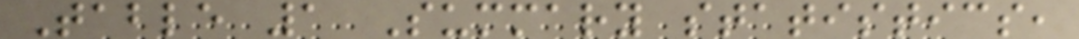Table 1 Summary statistics,
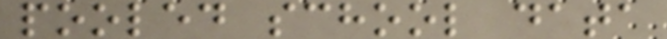pooled school data
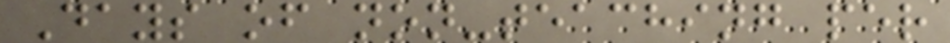Days of non-teaching per
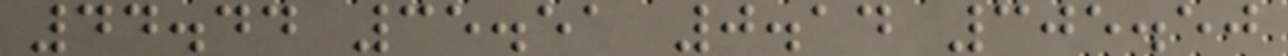44.44 35.51 0.14 305.50
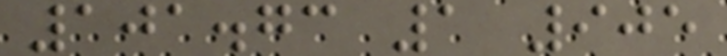101.73 1 905
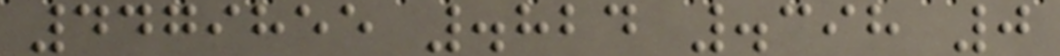4479855 .824 .398 0
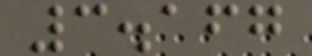3.167
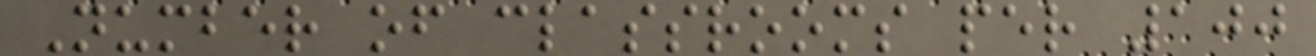Number of classrooms per 100
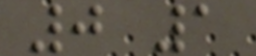0 1
